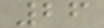26
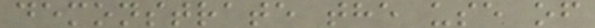demonstrate the use of
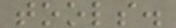tools.
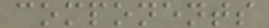components
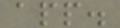app.
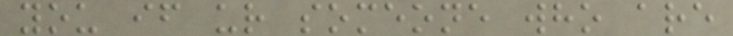you if ur someone who are
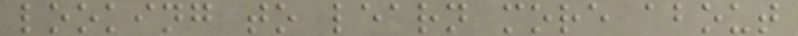looking to learn more about
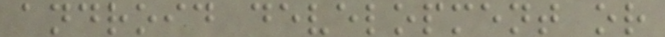android development or
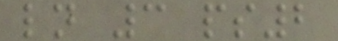ln 3 ps2
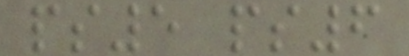ps5 ps6
